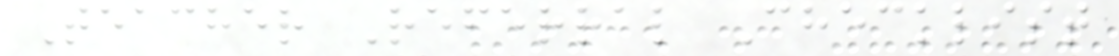Teacher Referral Checklist
